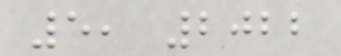5, 2022
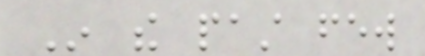In the past few
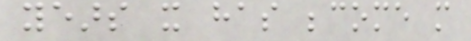years it has become more
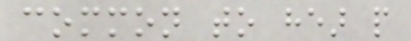common to hear people
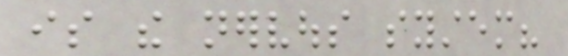is the nervous system?
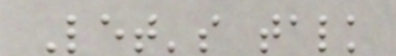Let's talk
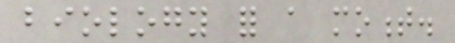biology for a moment.
